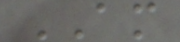AM
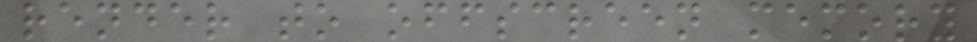render to offscreen memory
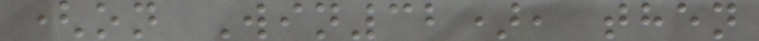(on Win32), then
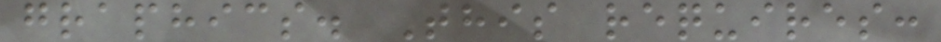graphics. This requires:
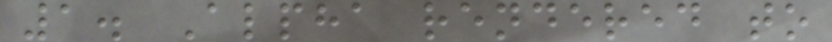1. Alpha rendered to
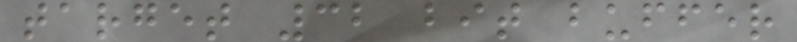target 32 bit buffer
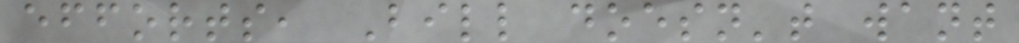efforts, Bill doesn't want
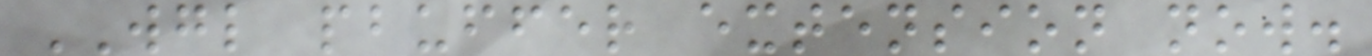WGL pbuffer extension now.
